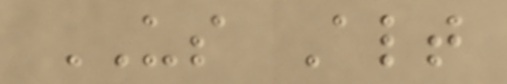US Alt
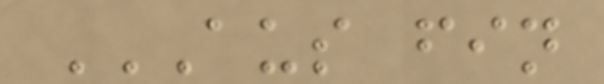AUS FIN
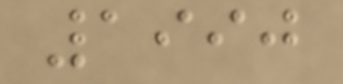1990
